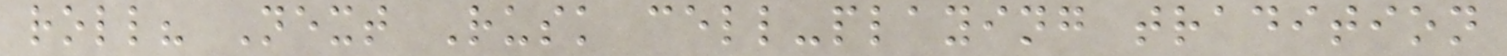roll? Next Rusk cell-playing tradition
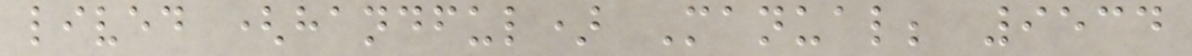lived (handful) Manual; 9534
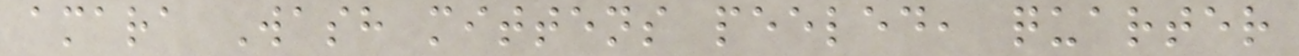amara Wash mittens peeled, quarter
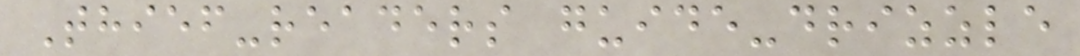Thief-readers guide-drizzle
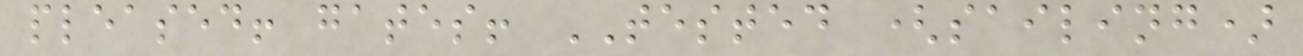pleased! gates! TESTED (sailing)
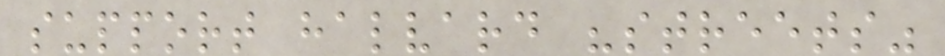support halvard "streets"
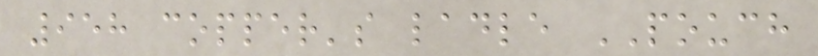958 copper's ladle POUCH
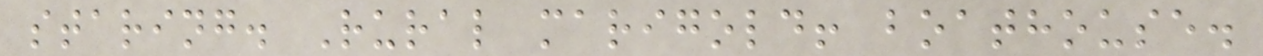staring. Rural marigold! boathouse.
